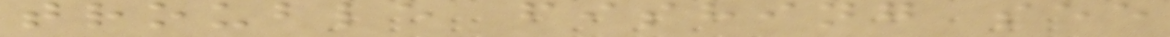trouble fishing see
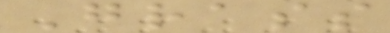Grass
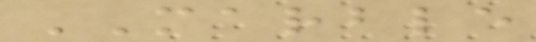MARBLE
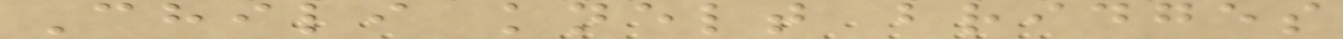Chili knelt bridges
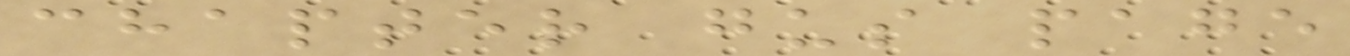chapter gus page
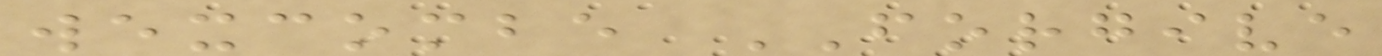wexcombe FORGIVE
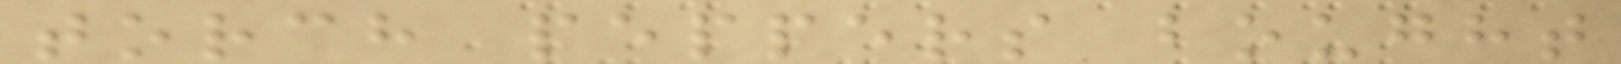torch peppers bought
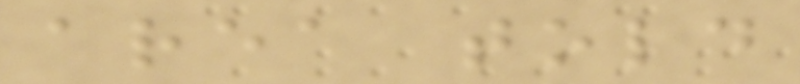area told
